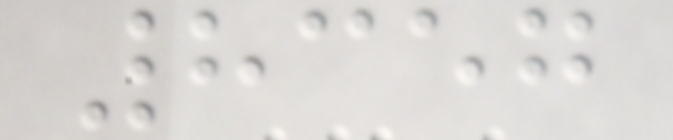8357
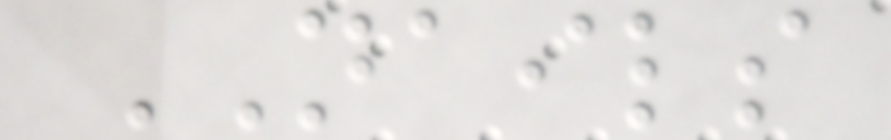NAILS
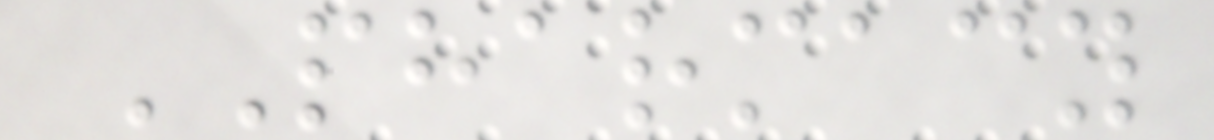PHARMACY
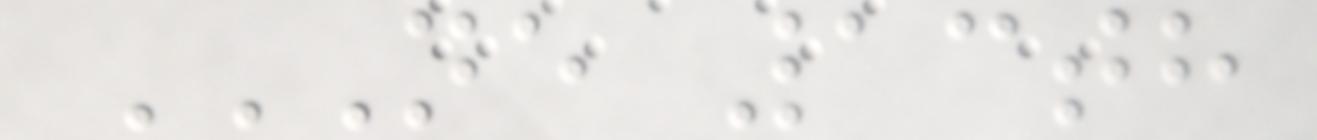NE 13TH
